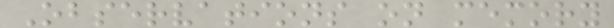Observations on memory
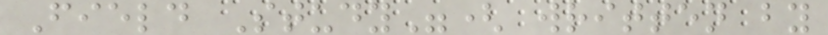Field Study"( written by
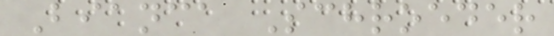Bianca Schroeder
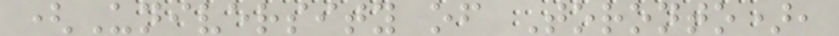(University of Toronto),
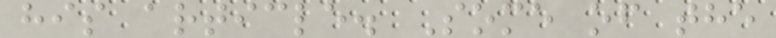his article. Some of the
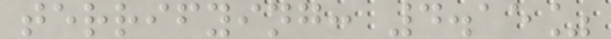terrifying: 4.15%
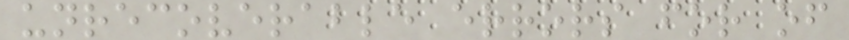unrecoverable errors for of
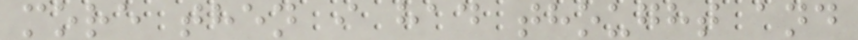more then i had thought and
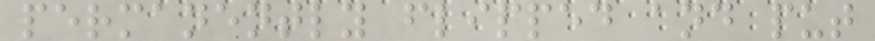permanently flipped and put
